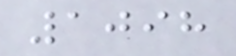1098
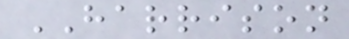HARRISON
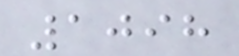1098
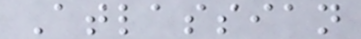Atlassian
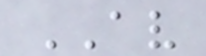AV
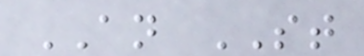AN ST
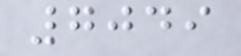7049
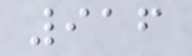916
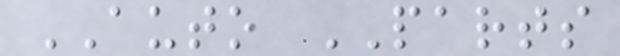AUTO PARTS
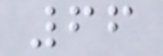66
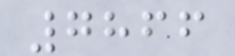7866
